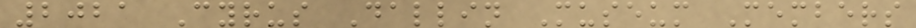2021 Cyrus Dallin Museum Members
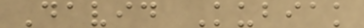David Kubiak
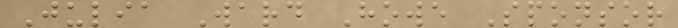Julia Ward Howe Sponsor
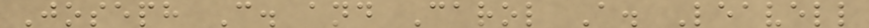Joseph C. and Carol A. Leavell
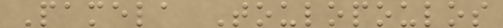Pamela Toulopoulos
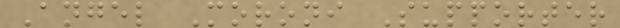Angel Moroni Supporter
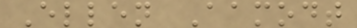Ellen Aamodt
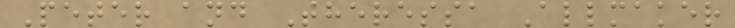Peter and Theressa Allmaker
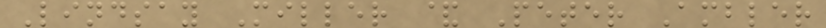Lindsay Miller & Peter Ambler
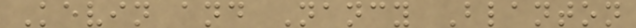Kevin and Nancy Blanton
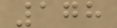178
